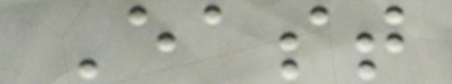East
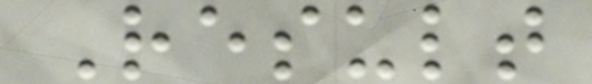Result
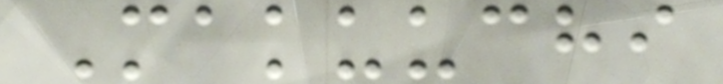Makuuchi
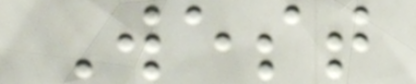West
